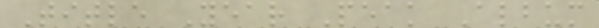Title Year Peak Album
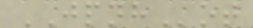JPNHot
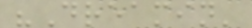"Dreamin'
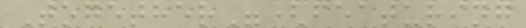Together"(featuring
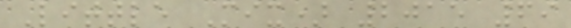Little Mix) 2015 69
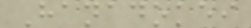Hanadokei
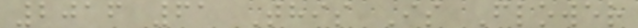2016 61 This Is Flower
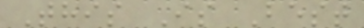This Is Best
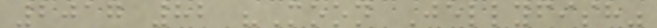2017 82 "Moon Jellyfish"
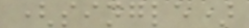(single)
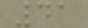41
